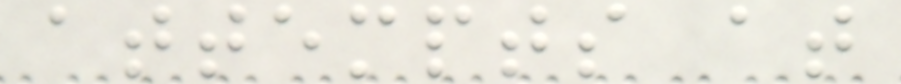attempts at
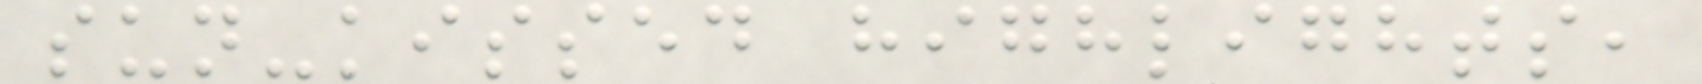sun-kissed highlights,
